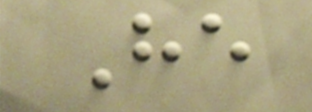He
